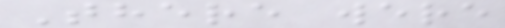There were
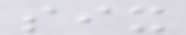six
